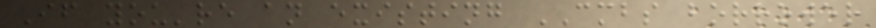If you're an existing CMBS borrower
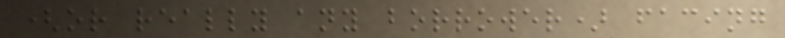(or really any borrower) facing
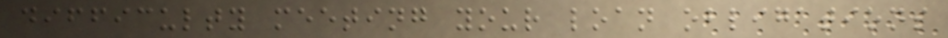difficulty meeting your loan obligations
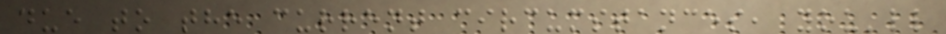due to the current circumstances, you'll
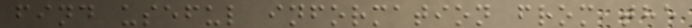find useful information from the
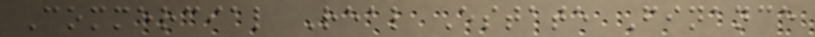Commercial Real Estate Finance
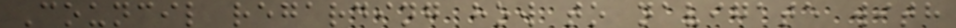Council regarding how to navigate with
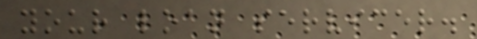your loan servicer.
